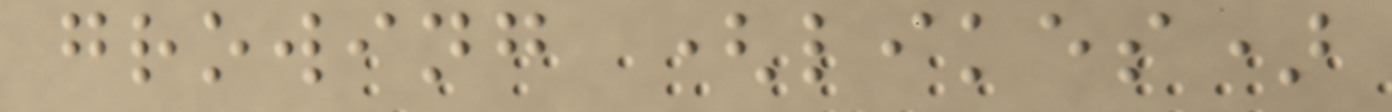growing (likes)
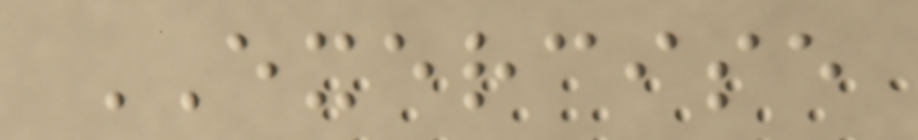EXERCISE
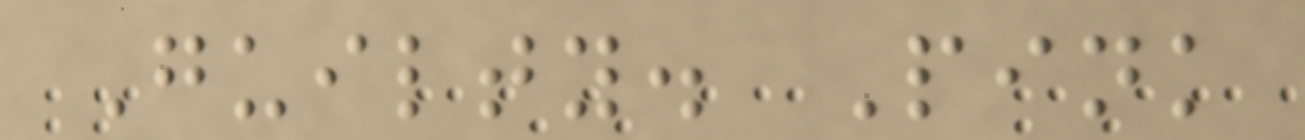Guilty. Pink
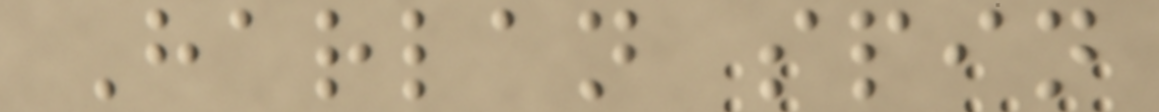Harlan spin
